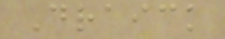Draick
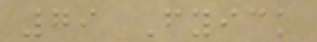79 Fyick
